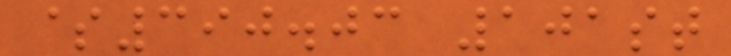$390.03 101st
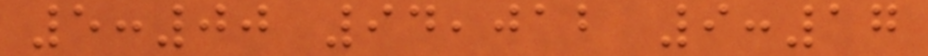5:00 94,012 9:17
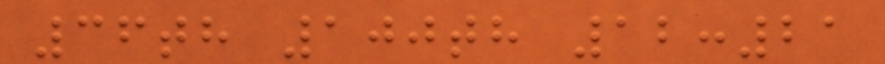36th 100th 12:21
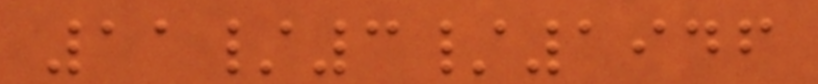11/3/1946
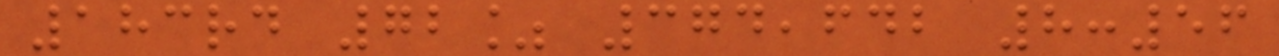183rd 72% 374,642 8:56
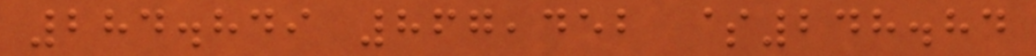284.849 867,452 $248.84
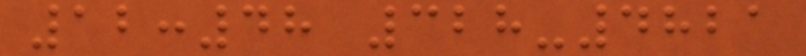12:48 328-4821
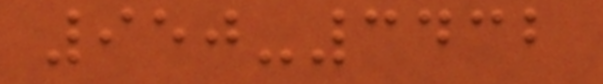950-3432
